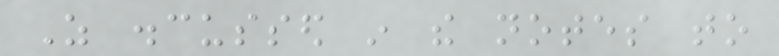As discussed in the notes to
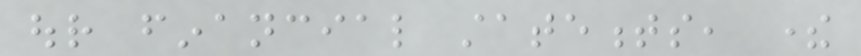our financial statements, there
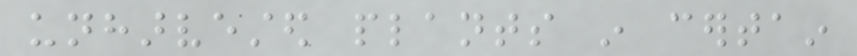unharvested plants in certain
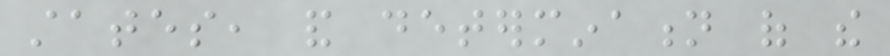states, and determination of the
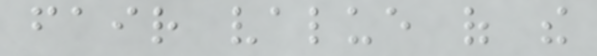fair value of the
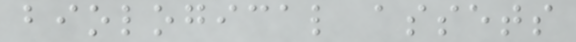biological assets
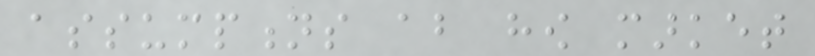assumptions about how market
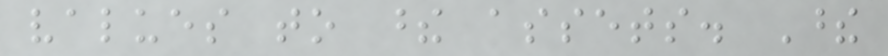values to these assets. These
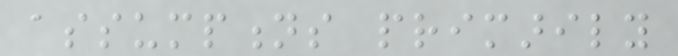assumptions primarily
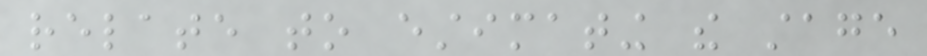relate to estimating the stage
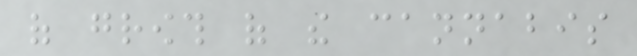of growth of the cannabis
